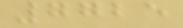7725
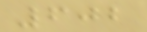602
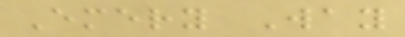Emery Way
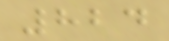824
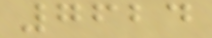7624
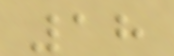18
